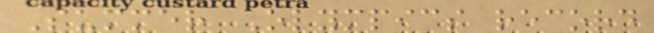Summer Olympics record
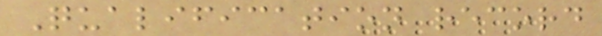Qualification record
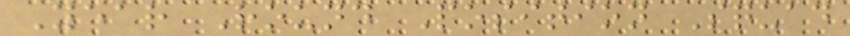Year Round Position Squad
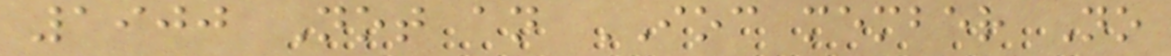1900 Not an IOC member No
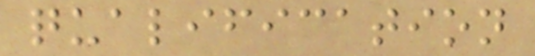qualification
